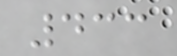433
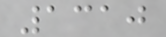1310
